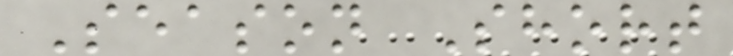Season Short
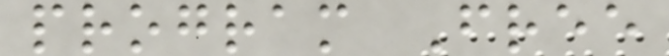program Free
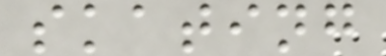skating
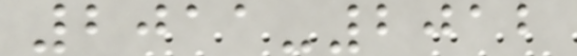2011-2012
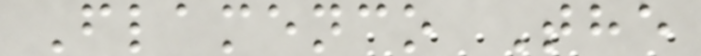Flamenco The
